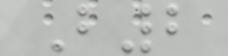B2
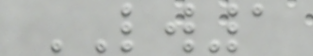LW1
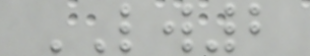LW2
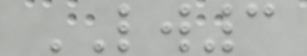LW3
